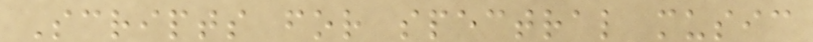Scripts for spectral music
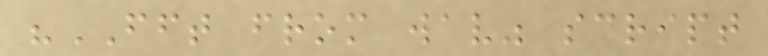"FFT from wav" script
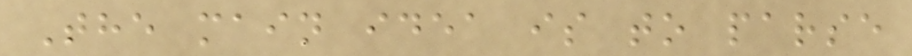The main idea is to parse
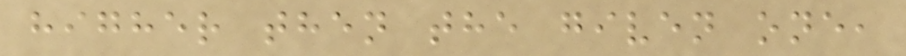higher then the given one,
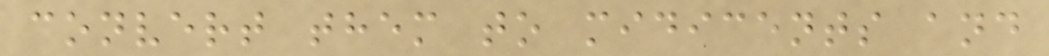convert them to midicents and
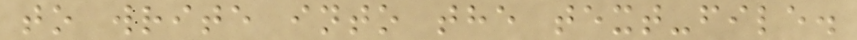to write into the text-file.
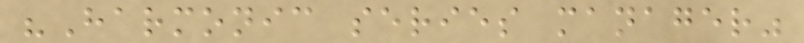"Harmonic series manager"
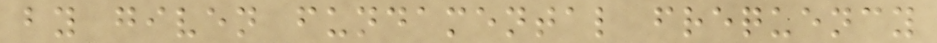by given fundamental frequency
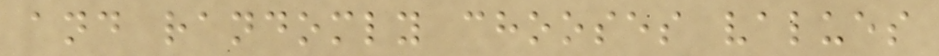and randomly chooses values
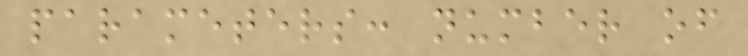parameters: number of
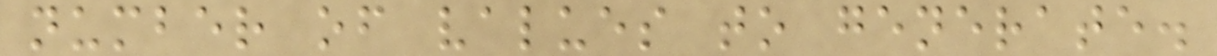number of values to generate.
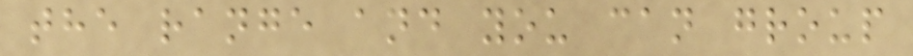the range and you can group
